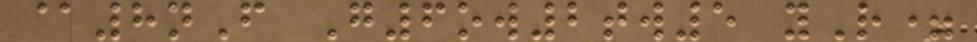@8nF G6ow2tw5 yR=
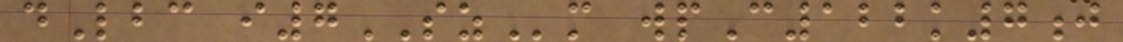dLbc i7SZm wpC122k7j
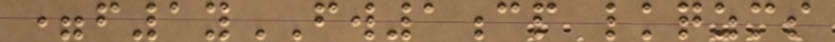=f1yFW1cp lkqzms
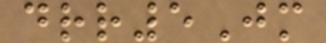drr5Jm
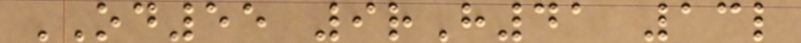OD55 9rH41 13l
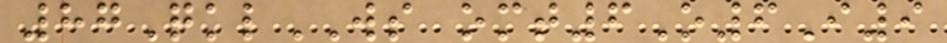87QklWS omt6O6I9
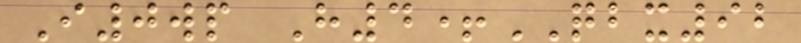I0wp H4+QBX92
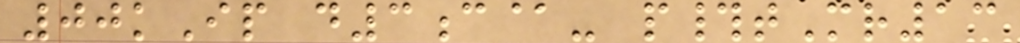00kIp d3c@- p#tMr13
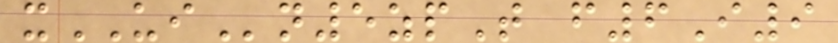xUIn5zpT f6I9
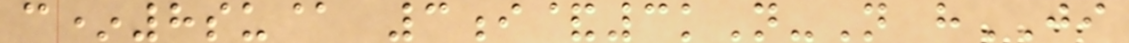c*8su@ 3i&3kN-N hJI
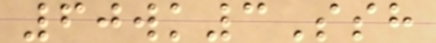60wk3Ssh
